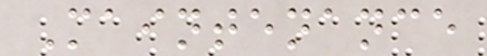Maintenance
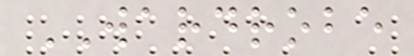WARDROBE
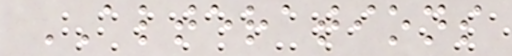ALTERATIONS
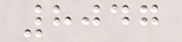8047
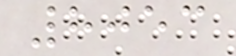8053
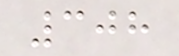308
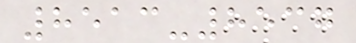8513-8537
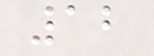12
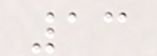13
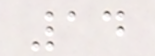14
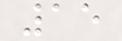15
